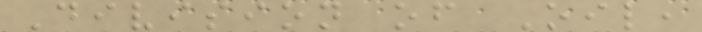Division of Oil,
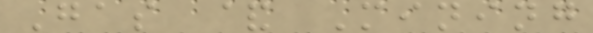Gas & Mining
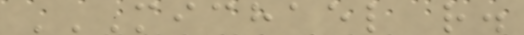MICHAEL R.
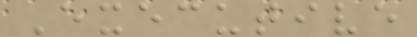Executive
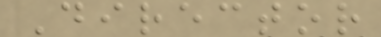Director
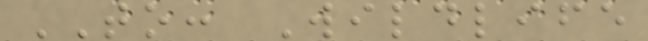TO: Wildlife
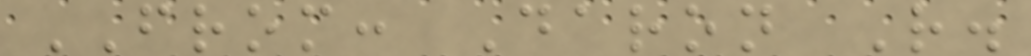FROM: Daron R.
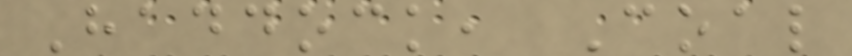Haddock, Coal
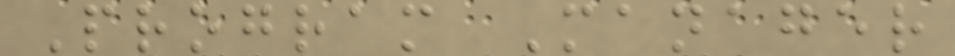Program Manager
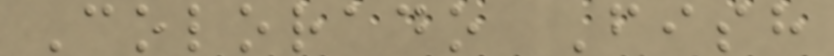Colorado Fish
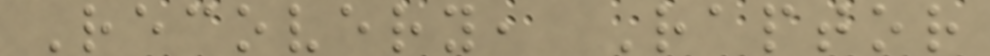Recovery, Raptor
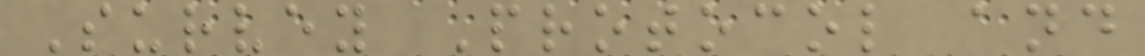Survey Protocol and
